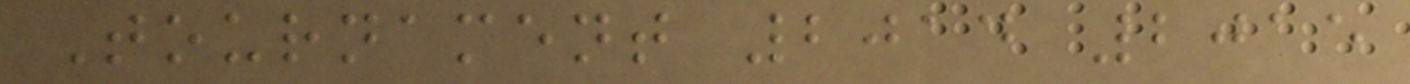Tournament 2014 2015
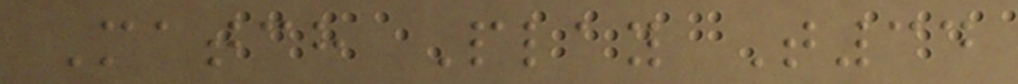Match Play T34
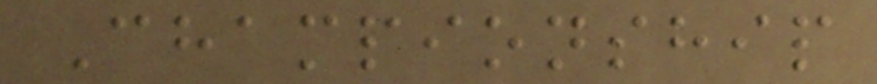Championship
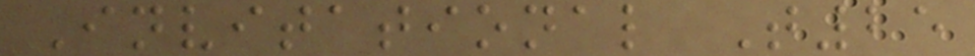Invitational T25
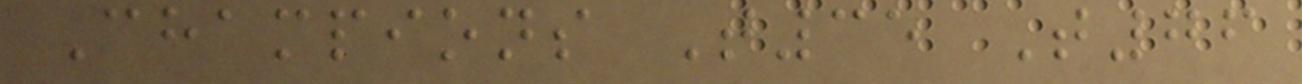Champions T35 T76
